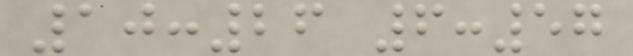10:26 6:57
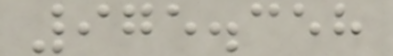975.358
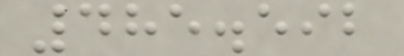485.592
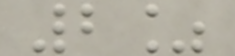2%
